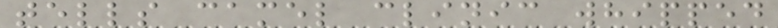tells camel clinic whipped
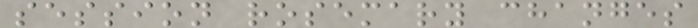session rosemary changes
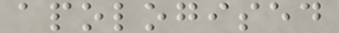apologised
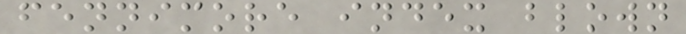fennimore index blown
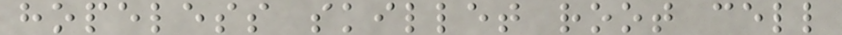hopeless skillet root cell
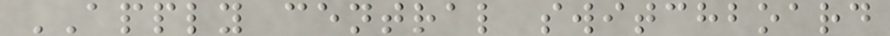APPLY central switchboard
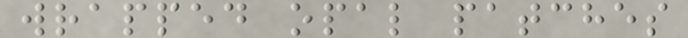wrapped opal patches
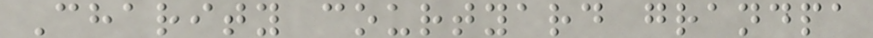Charity courtyard grandpa
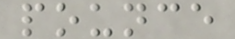pounce
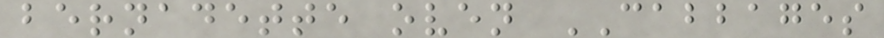bernadette oven CABBAGES
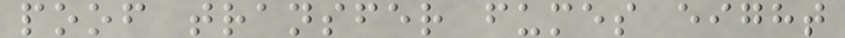poof transfer fumes eight
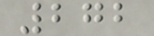272
